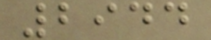2944
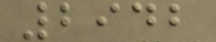2942
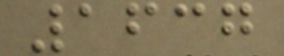1637
